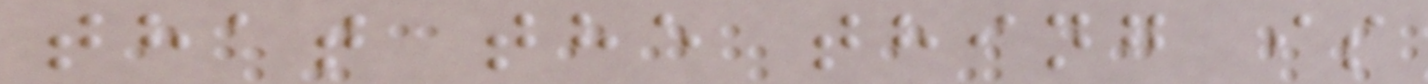that the thing is
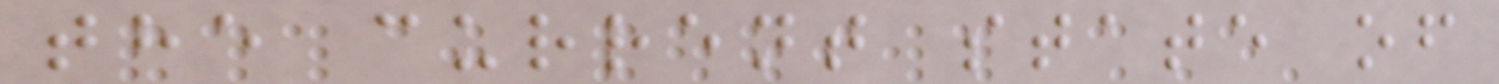the current state of
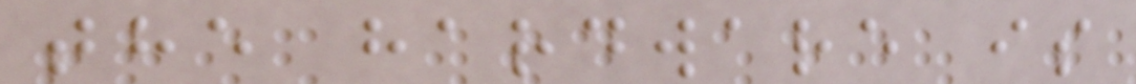the hardware is
